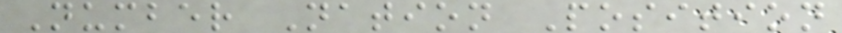Number Nation Position
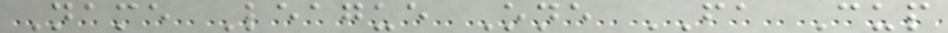Name League One FA Cup
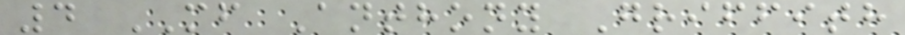4 MF Anthony Griffith
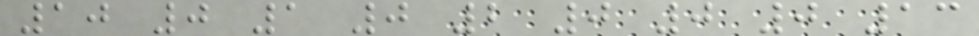10 0 1 0 2 0 0 0 13
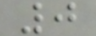0
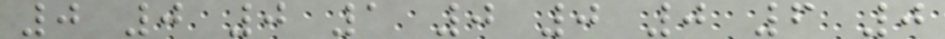0 0 0 1 0 0 0 6 0
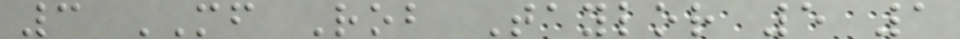3 MF Rob Taylor 5 1
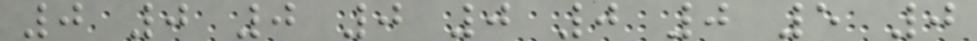0 0 0 0 0 0 0 5 0
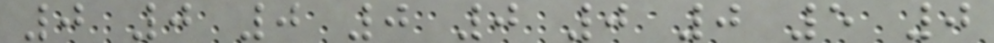0 0 0 0 0 0 0 5 0
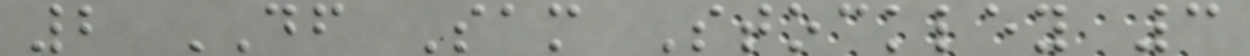2 DF Sam Stockley 3
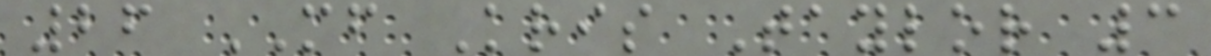26 MF Kris Taylor 3
